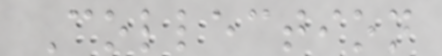Collection
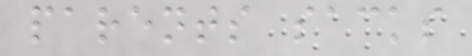parents sacks
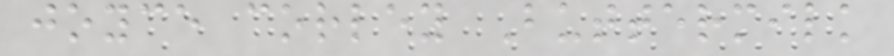joyce corley Buttermilk
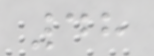48
